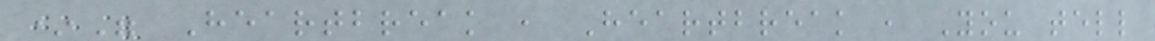*" Heartbreak , Heartbreak , You tell
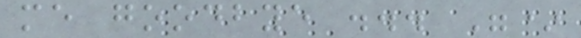me goodbye ... "*
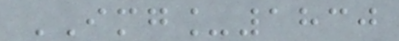IMG_1830
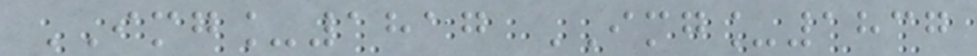IMG_1817 IMG_1837
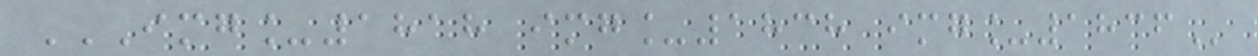IMG_1818 IMG_1838 IMG_1836
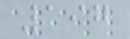197
